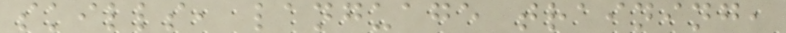skills, language training,
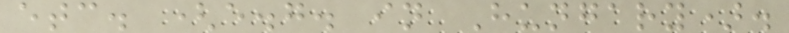etc. (e.g. in Hungary).
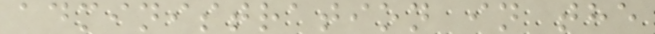administration in the
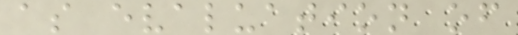as evaluation of
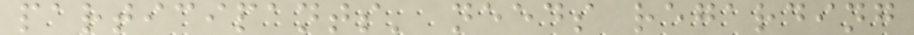participants' needs regarding
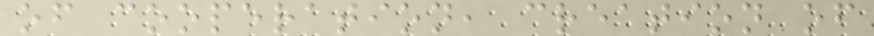of cooperation, creation of
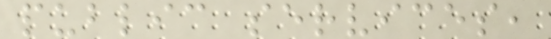public services,
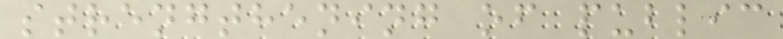strengthening of public
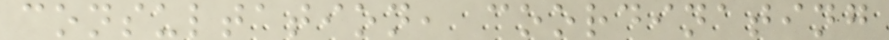consultation, coordinating
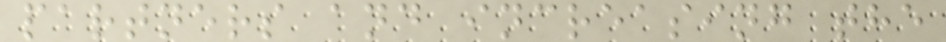partners and increasing the
